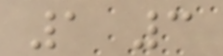1 3
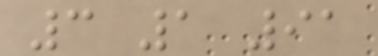3 1 91
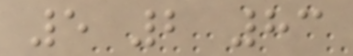5 2 83
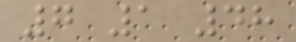7 1 48
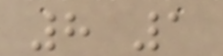8 1
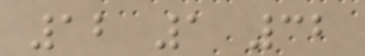12 1 32
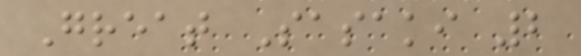Great Sasaki 2
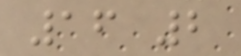16 2
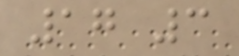17 3
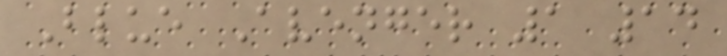Blue Avenger 1 14
